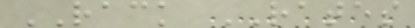RACK RATES
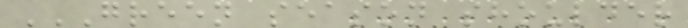GREEN SEASON SHOULDER
